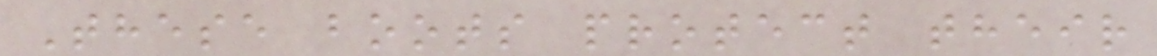These boots protect their
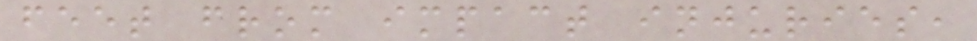feet from impact injuries,
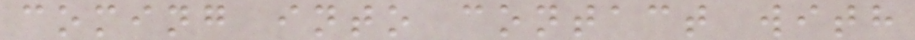coming into contact with
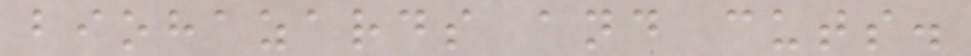biohazards and cuts.
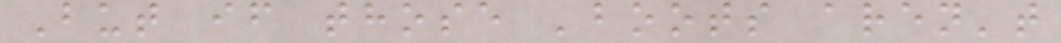But if those 'boots aren't
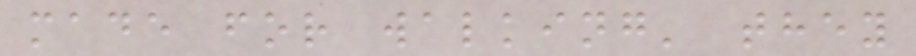made for walking' they
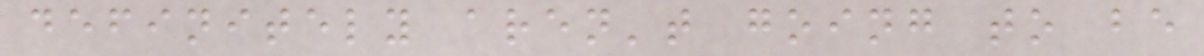definitely aren't going to be
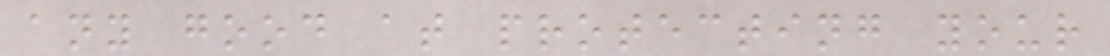any good at protecting your
